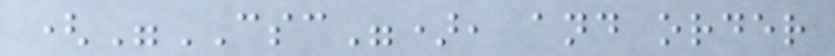("CSC"), and order
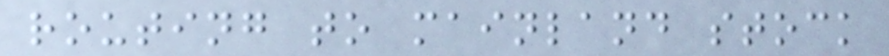routing to mainland stock
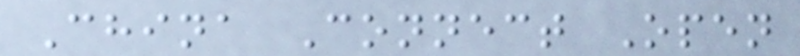China Connect Open
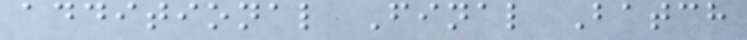additional Final Batch
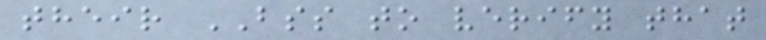their BSS to verify that
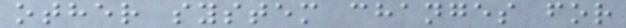other system changes for
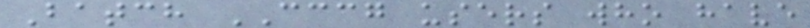Batch CCCG users who have
